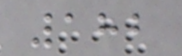182
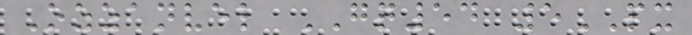Ozzanvel GQ54 5PX
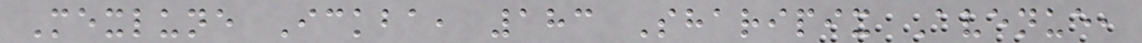Mexlune Ickba, 183 Sharipix Avenue,
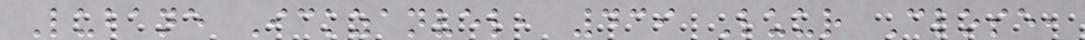Lubane Ickzanvel, 439 Luur Close,
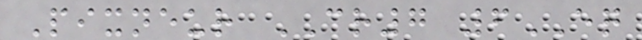Pixneur CR7 6EQ
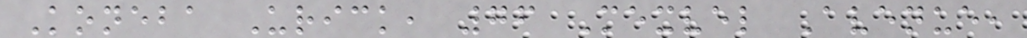Koneba Urick, 76 Mexvel Avenue,
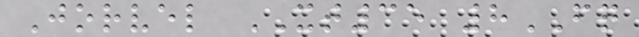Jorvel XT35 8FQ
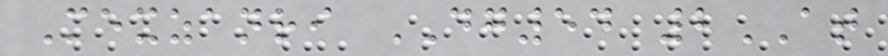Mexzanri DG54 2AT
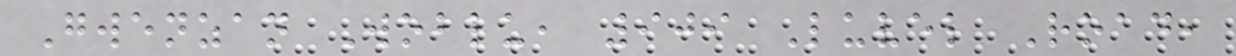Gwenzan Woblu, 909 Luvel Road,
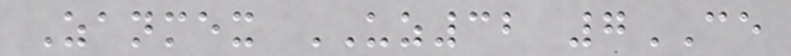Zanmex UZ32 7CE
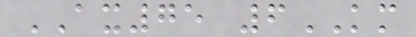AX75 6KM
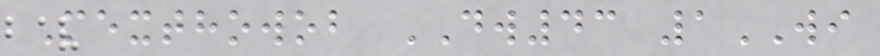Mexthowob DW43 1WI
